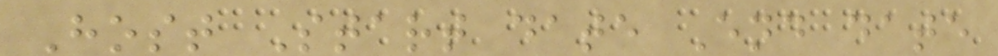Host Start date End date
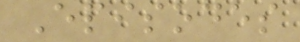Episodes
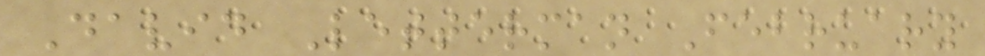David Letterman February
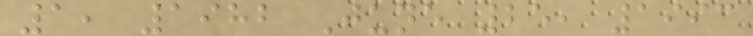1, 1982 June 25, 1993
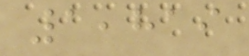1,819
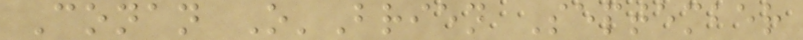Conan O'Brien September
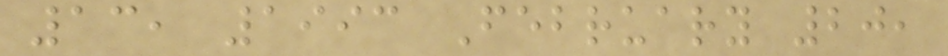13, 1993 February 20,
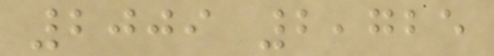2009 2,725
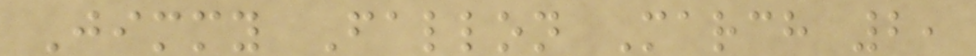Jimmy Fallon March 2,
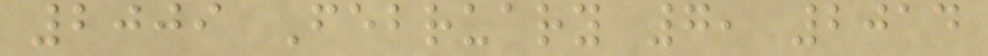2009 February 7, 2014
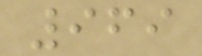969
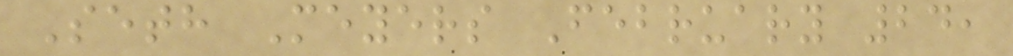Seth Meyers February 24,
